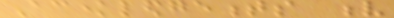Acknowledgements v
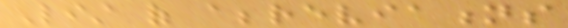List of abbreviations
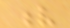v
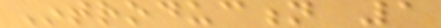Introduction 1
